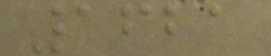1621
